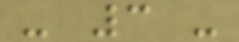- 3 -
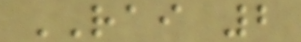RAI 2
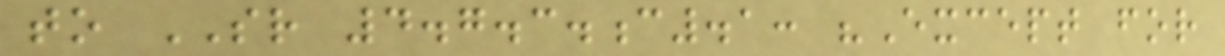to SR 4.7.3.c.1: "Except for
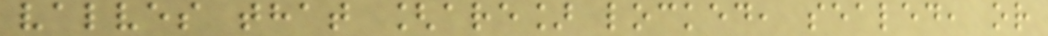valves that [are] locked, sealed, or
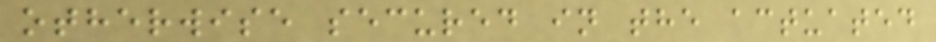otherwise secured in the actuated
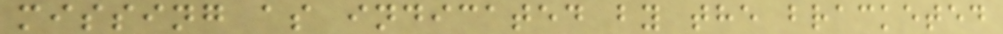missing as indicated by the bracketed
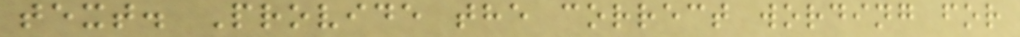text. Provide the correct wording for
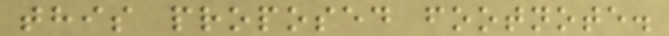this proposed footnote.
